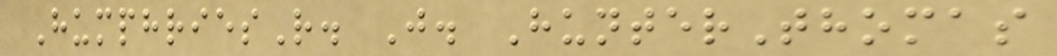HumphriesR. J. HunterThomas
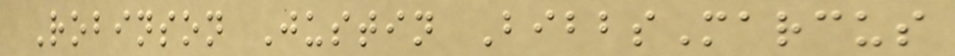Robinson Justin BibbsMarcus
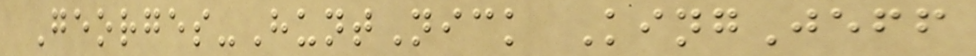Georges-HuntNick KingJeff
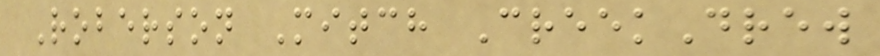Roberson Mitch CreekDrew
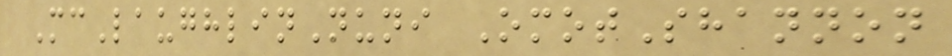McLaughlinNuni OmotShannon
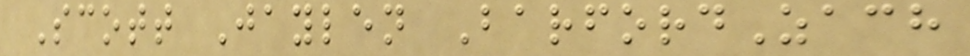Scott Jaylen BarfordZach
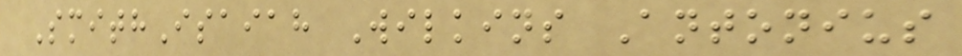SmithIsaiah Wilkins Antonius
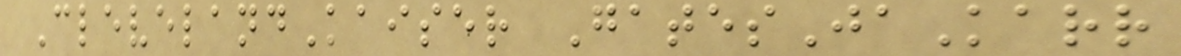ClevelandKaiser GatesJaKarr
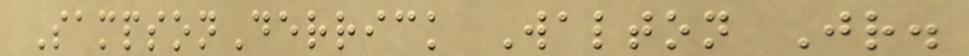SampsonDerrick Walton Jr.
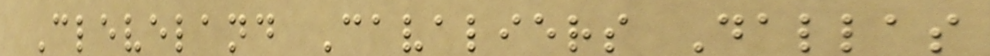Cleveland Cavaliers Dallas
